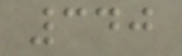340
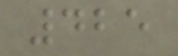425
